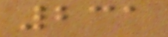231
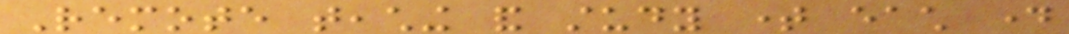Remote teaching and study time each day
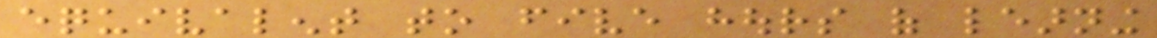equivalent to five hours of learning
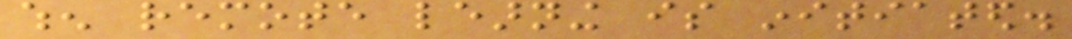when remote learning is initiated.
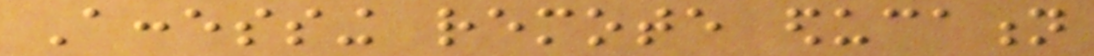Accessing remote education
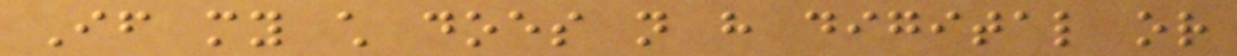If my child does not have digital or
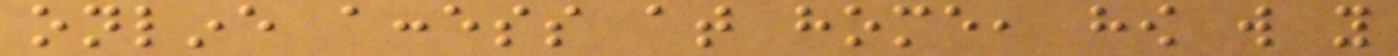online access at home, how will you
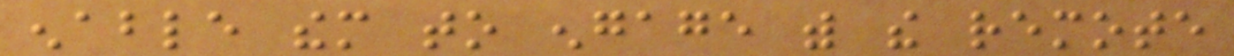enable them to engage with the remote
